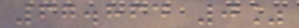67.864 0%
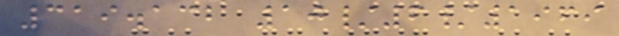319.132 10/6/1969
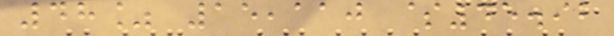48% 15,110 $45.92
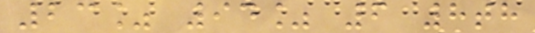23% 94% 6 8th
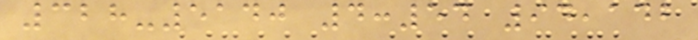328-5140 4:54 94,142
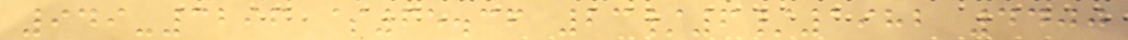949-3296 $65.36 23/6/1982 4400
